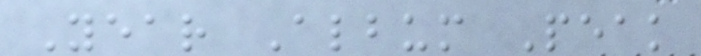Year Album Peak
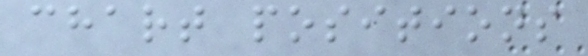chart positions
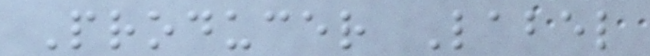Producer Label
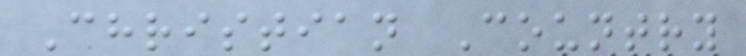Christian Country
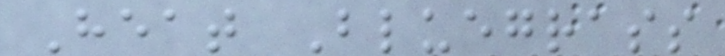Heat Bluegrass
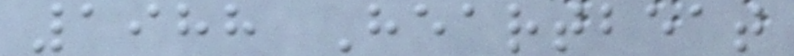1988 Heartbeat
